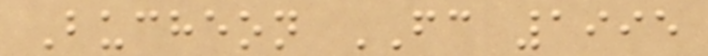Bucheon FC 1995
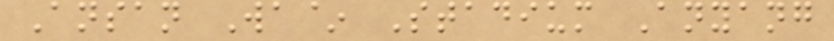Ansan Wa~ Stadium Anyang
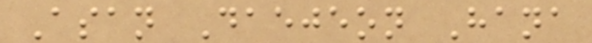Asan Daejeon Hana
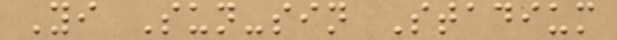Yi Sun-sin Stadium
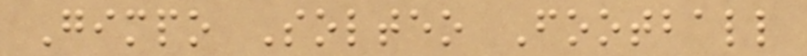Gimpo Solteo Football
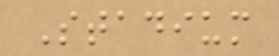Stadium
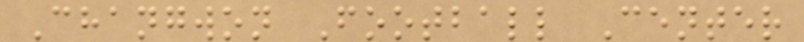Changwon Football Center
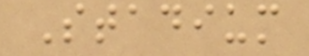Stadium
